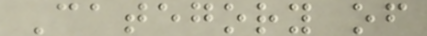Category of
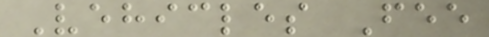Vehicles Fee
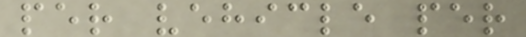per vehicle per
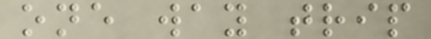one way trip
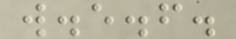w.e.f.
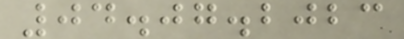04.07.2023
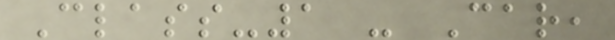Class-1 - Car,
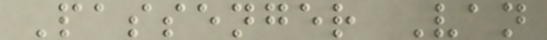Passenger Van
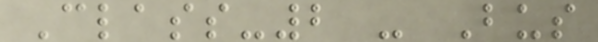Class-2 - Bus
